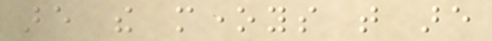are the moneys that are
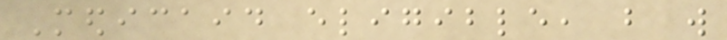Medicaid eligible, but will
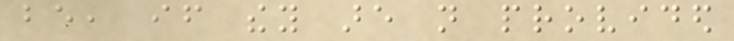be, if they are not provided
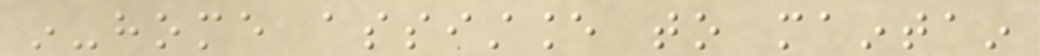in-home assistance to maintain
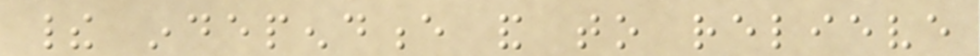their independence and to relieve
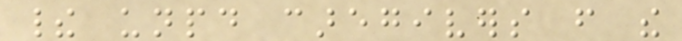their unpaid caregivers from the
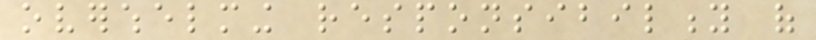overwhelming responsibility of
